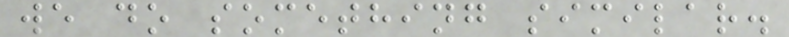we do something similar.
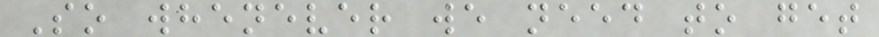So whenever we need to get
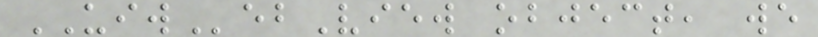UIWebView object, we
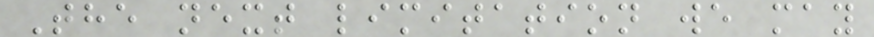The next limitation we may
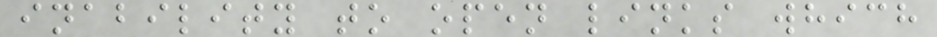inability to open links which
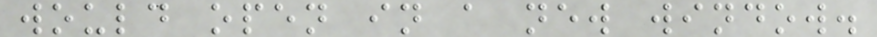would open in a new window.
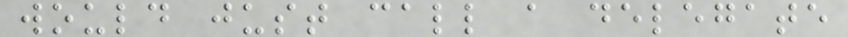would just call a delegate
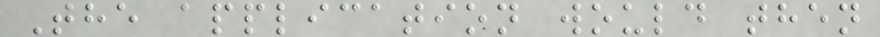The application would then
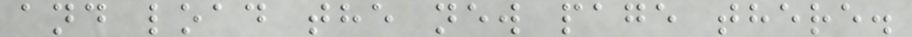and load the new page there.
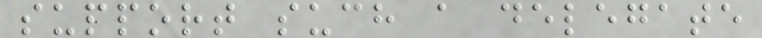support such a delegate
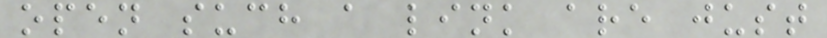open such a link are just
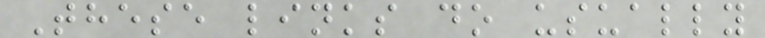These links do usually
